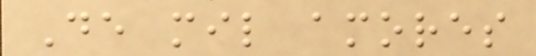De mil amores
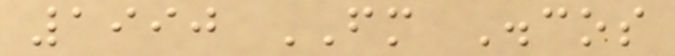1990 FM Discos
